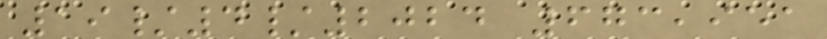19/4/2024 673,951
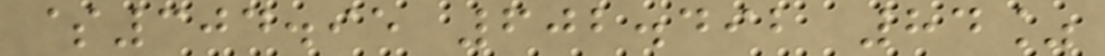$304.95 602.492 84%
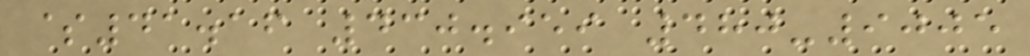$41.16 430.959 480-9005
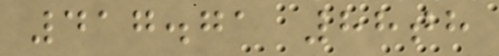417.71 88th
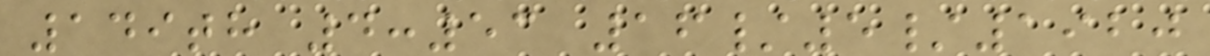149th 4:53 16/5/1920
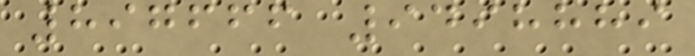897666 9498889
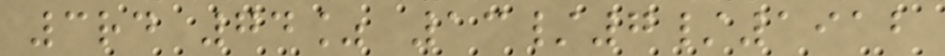3rd 74% 13/7/1912
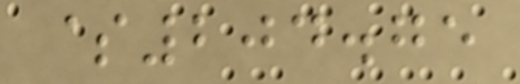$204.75
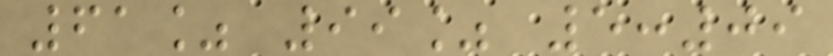61% 99% 5:09
